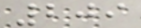209
